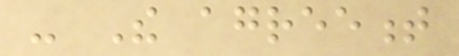- The agreement
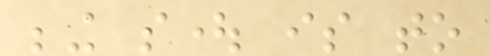being sought is to
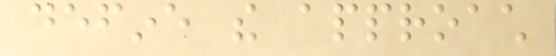define the approach
